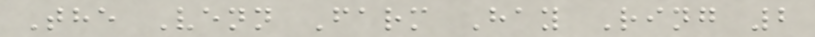The Venn Farm Hay Ring 2
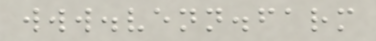www.venn.farm
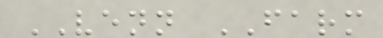VENN FARM
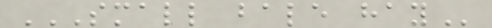SMALL BALE HAY
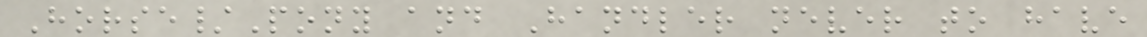Horse/Pony and Handler never to have
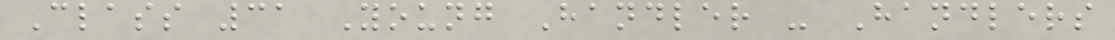Class 31 Young Handler - Handlers
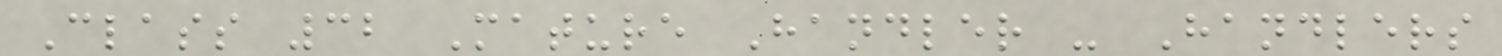Class 32 Mature Handler - Handlers
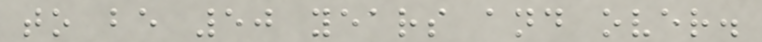to be 50 years and over.
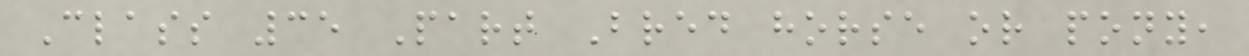Class 35 Part Bred horse or pony,
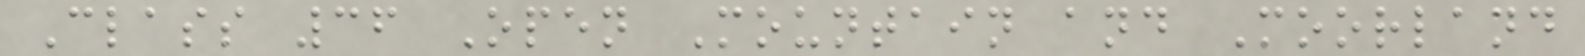Class 36 Open Mountain and Moorland
